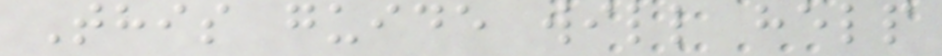This guide will help
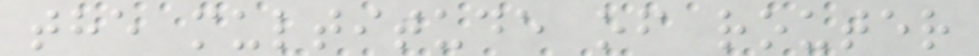the multitude of router
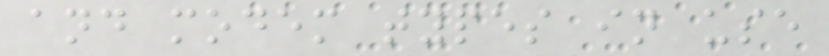and modem types in use
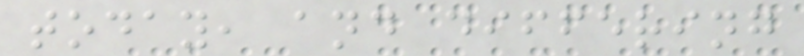today, and differing
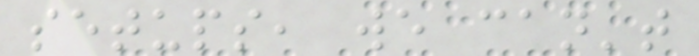setups, we can't
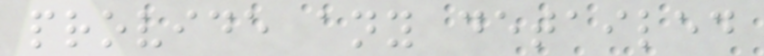provide any detailed
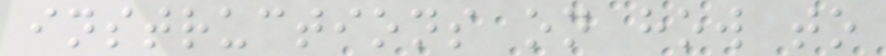instructions on how to
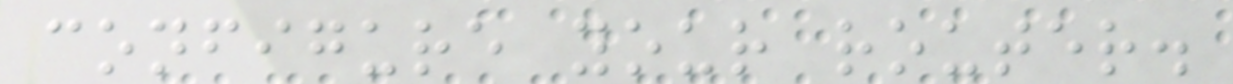configure your router.
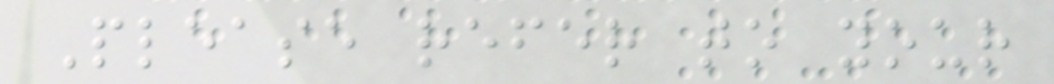Please refer to your
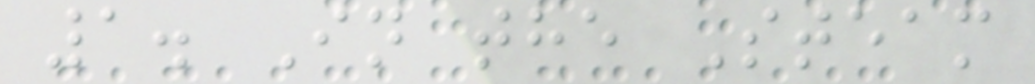1. In the Steam
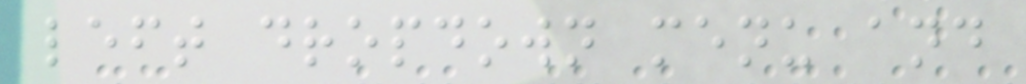left dropdown menu and
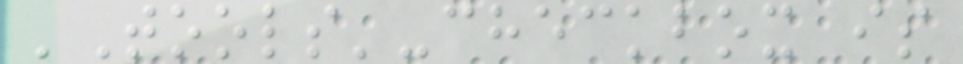'Tools'-checkbox is
